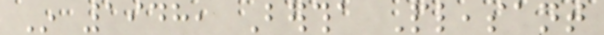In 1948, Bertha Pleasant
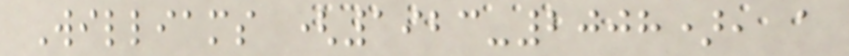Williams (1923-2008), a
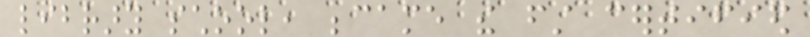library school, became the first certified
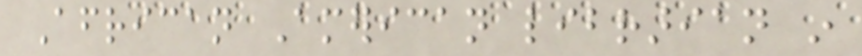African American librarian in
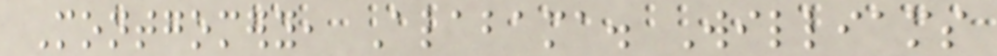Montgomery, Alabama. Williams
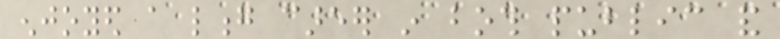enjoyed a long career in both public and
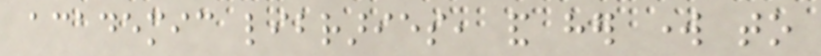academic libraries, and her work to
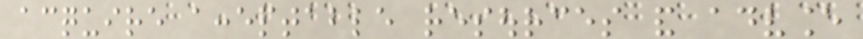acquire acceptable resources and advance
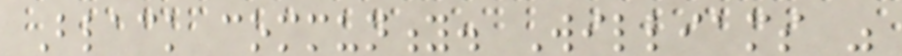Black community. Williams was
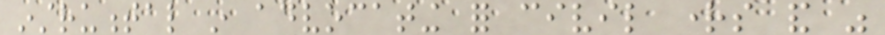instrumental in advocating for civil rights and was
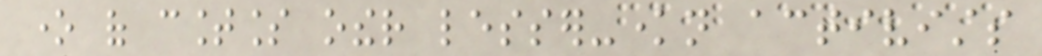one of countless other lesser-known activists
